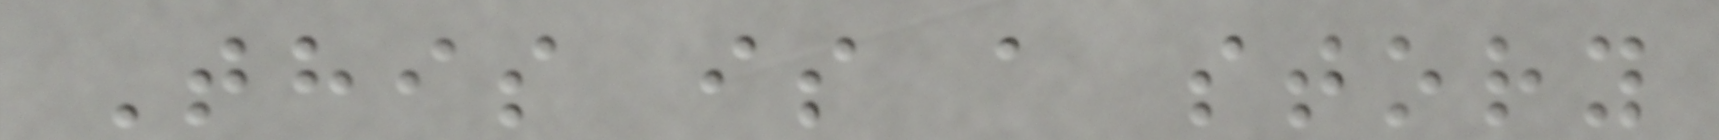This is a story
